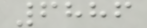6886
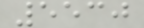5530
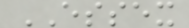ESSEX
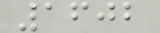1602
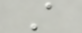A
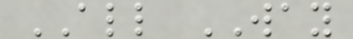ALL WAY
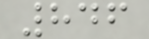846
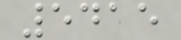5415
